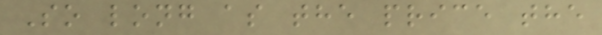So long as the price the
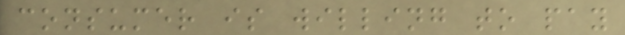consumer is willing to pay
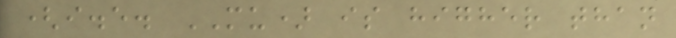(i.e. MU) is higher than
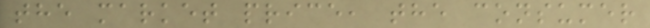the market price, the consumer
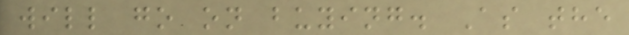will go on buying. As the
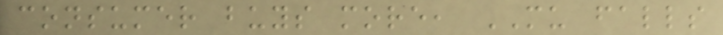consumer buys more, MU falls
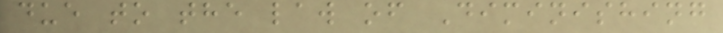due to the law of Diminishing
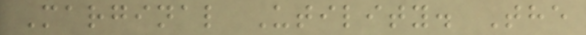Marginal Utility. The
